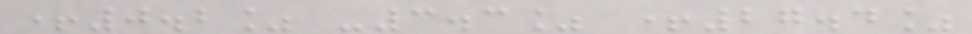+0.2% -3.3% +27.4%
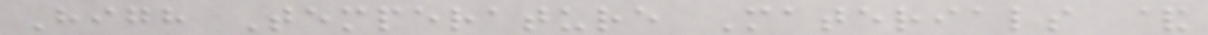High Temperature Materials &
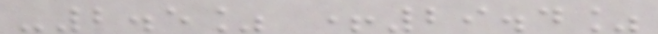-2.5% +29.4%
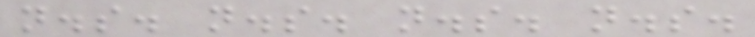n.s. n.s. n.s. n.s.
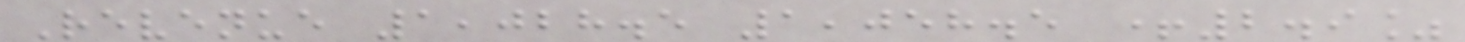Revenue 1,028.5 1,058.5 +2.9%
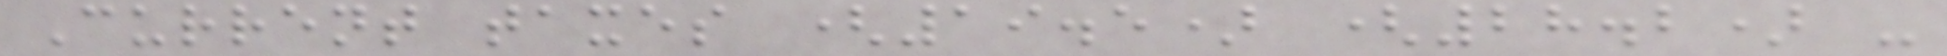Current taxes (19.5) (28.2) -
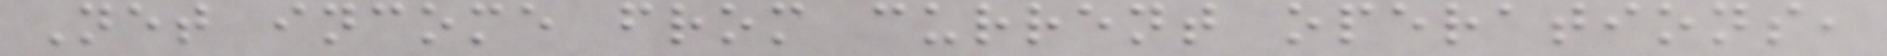Net income from current operations,
